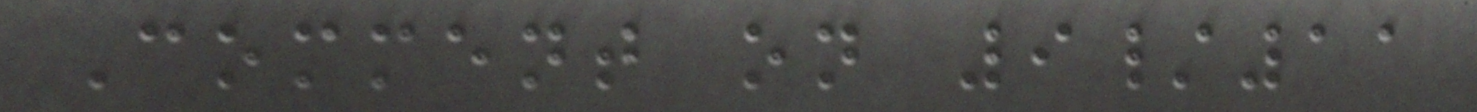Comment on 9/11
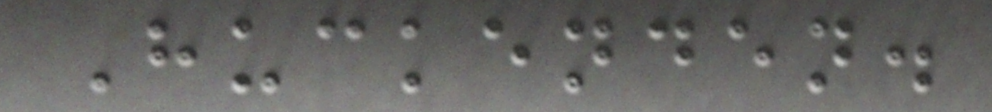Huckenden.
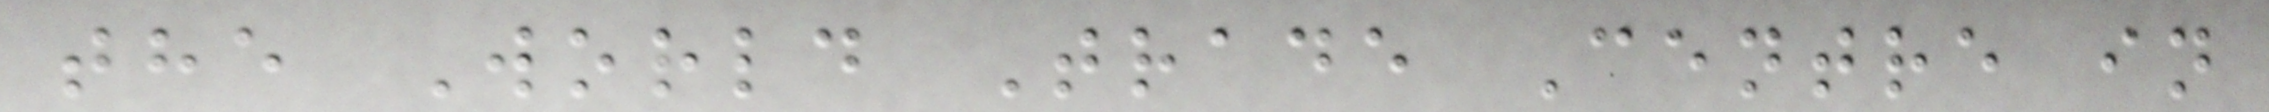the World Trade Centre in
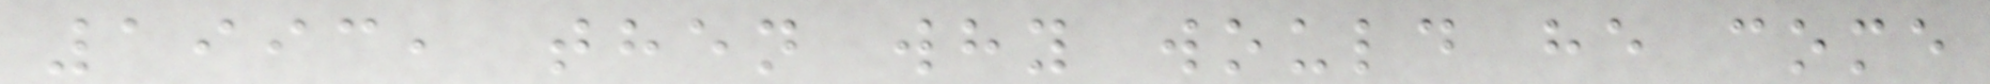1993, then why would he come
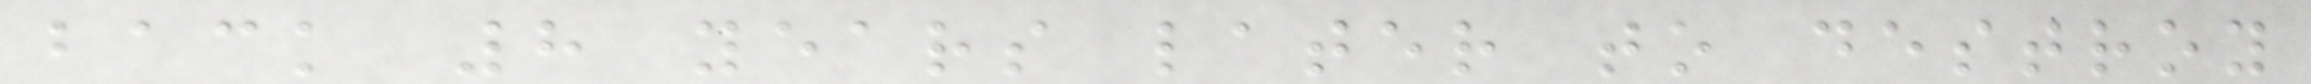back 8 years later to destroy
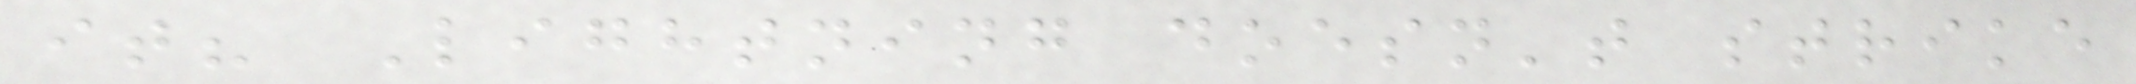it? Lightning doesn't strike
